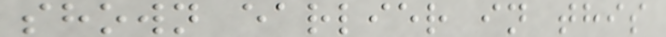shown earlier in this
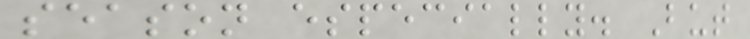season especially. But
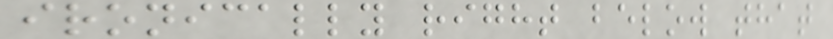ironically right below that
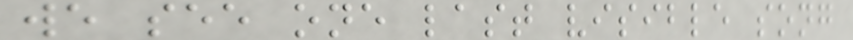we see one last visible song
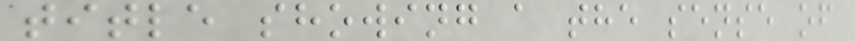title showing a the sense of
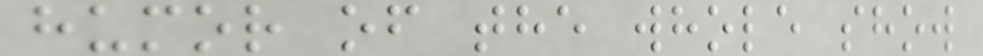humor of the whole show
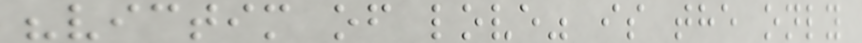"victim of love" is the only
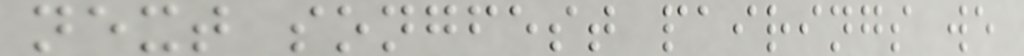next songfest pairings we
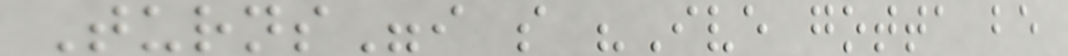Turns"i s "Ive gotta be
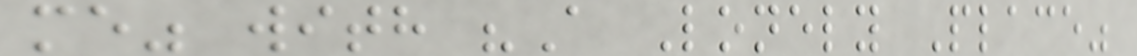me" with "A Lonely Place"
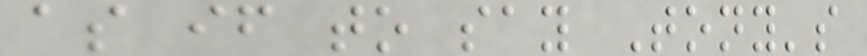as if to say Tony's
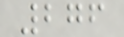276
